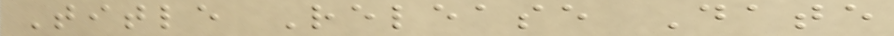Title Release Date
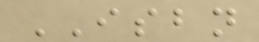ISBN
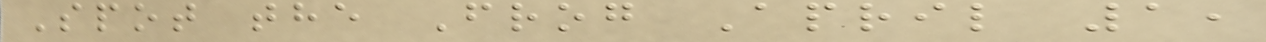Spot the Frog April 1,
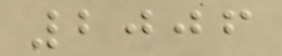2006
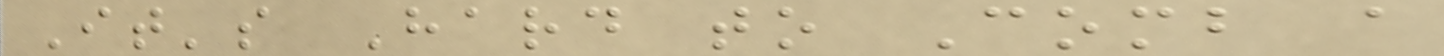It's Hard to Comb a
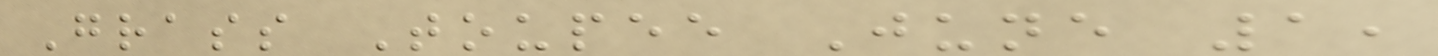Grass Toupee June 1,
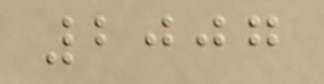2007
